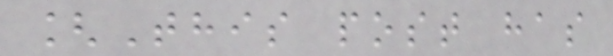[This post has
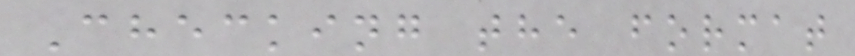Checking the format
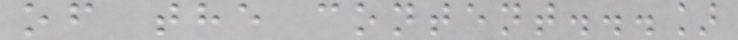of the content...]
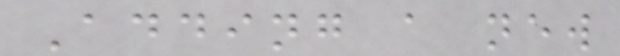Adding a new
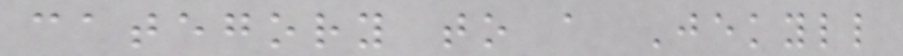category to a Jekyll
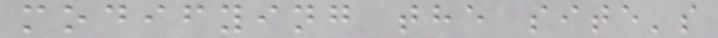modifying the site's
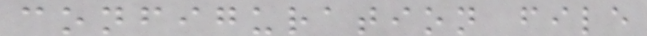configuration file
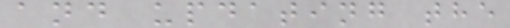and updating the
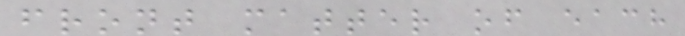front matter of each
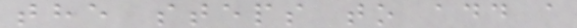the steps to add a
